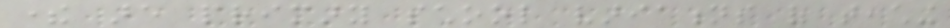there are primary school variations of teaching
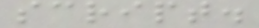script.
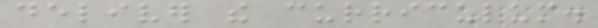deliver the curriculum.
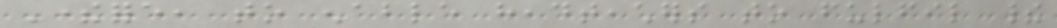Therefore, to enable headteachers to fulfil their
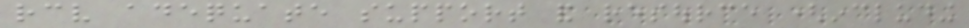receive adequate support and resource (including
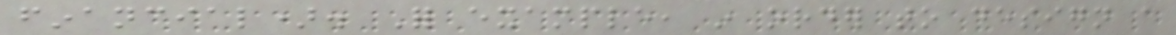financial). For example, in order to design a
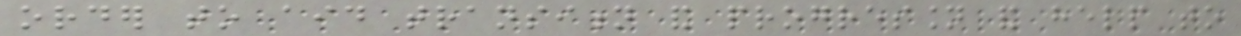order to aid transition and progression and help to
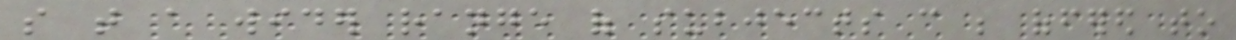so that a wider range of subjects can be offered to
